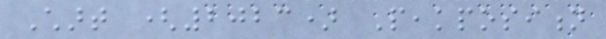Chart (2023) Peakposition
